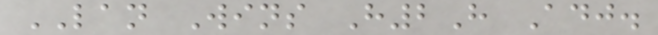LAN Wins H2H Adj.
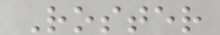Roster
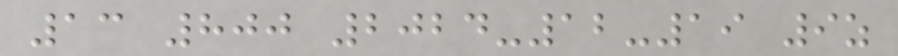13 800 2024-12-19 9z
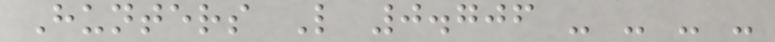Hunters L 0.706 - - - -
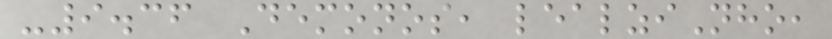-9.36 Demonos, lealziNho,
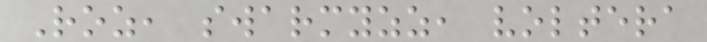Roz, swarmyzz, voltera
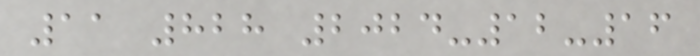11 828 2024-12-16
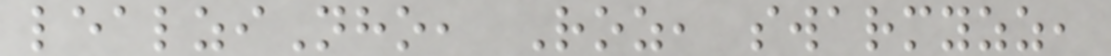lealziNho, Roz, swarmyzz,
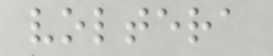voltera
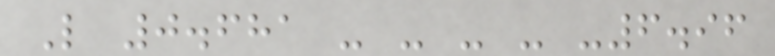L 0.681 - - - - -6.96
